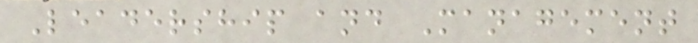Leadership and Management
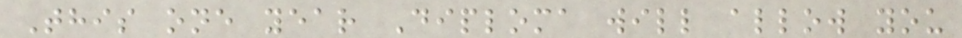This one year Diploma will allow you
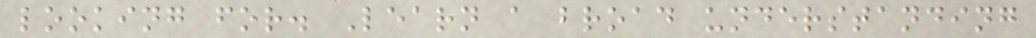looking for. Learn a broad understanding
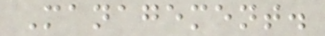Management.
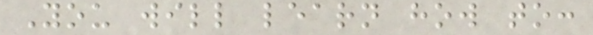You will learn how to:
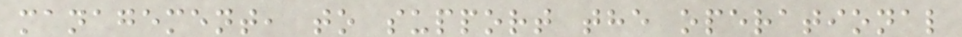management, to support the operational
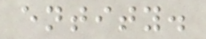entity.
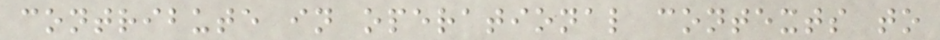contribute in operational contexts to
